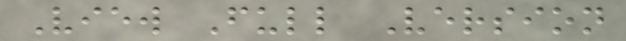View Full Version
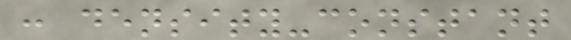: density-constant
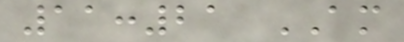11:21 AM
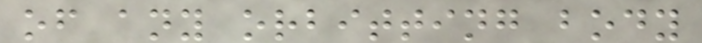of any orbitting body
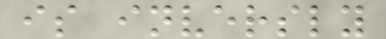is inversly
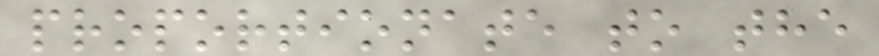proportionate to the
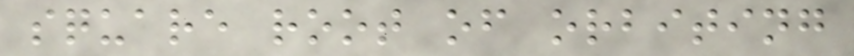square root of orbiting
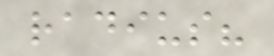radius?
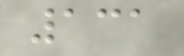131
